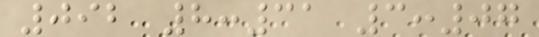092 8:31 3:07
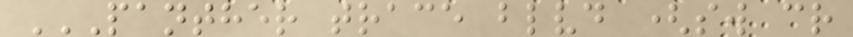PANTHER TRACE BLVD (SW CR
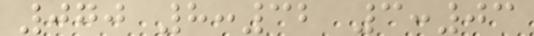070 8:32 3:03
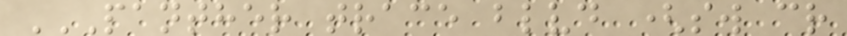PANTHER TRACE BLVD (SW CR
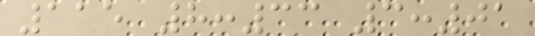115 8:33 3:01
